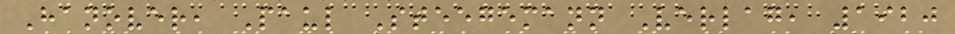Hanover, Paul Steegemann Verlag, 1920
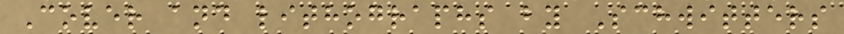Cover and lithographs by Schwitters
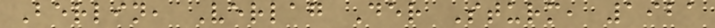Berlin, Verlag Der Sturm, 1921
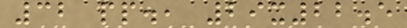32 pp., 29x22.5
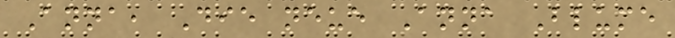Anna, Die neue Anna Blume
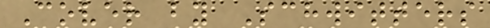Cover by Schwitters
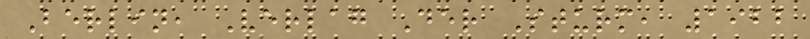Berlin, Verlag Der Sturm, 1922
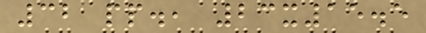32 pp., 23x15.5
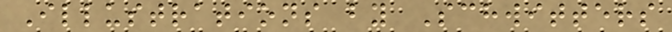Illustrations by Schwitters
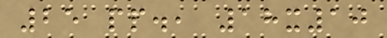25 pp., 18x10
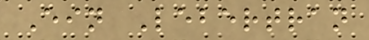Ein Lebertran
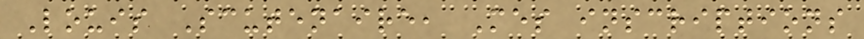Louis Scutenaire, Mes inscriptions
